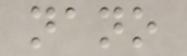nano
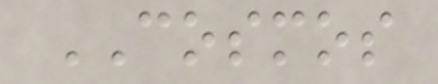COSMOS
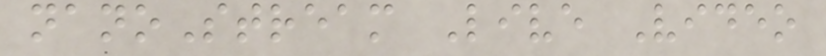nanoStream Live Video
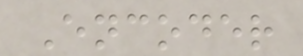Encoder
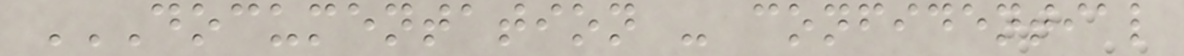DOCUMENTATION - CONFIDENTIAL
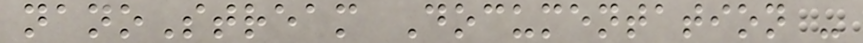nanoStream Documentation -
